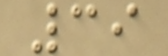39
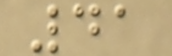41
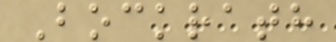Bockrath
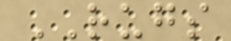RUGS
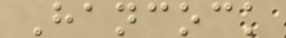Hancock
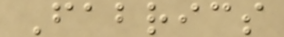Fabrics
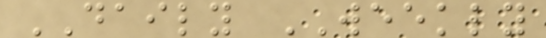DAILY WEEKLY
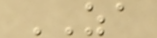ZA
